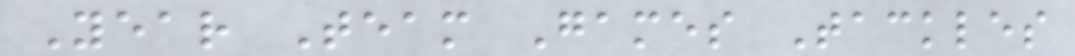Year Team Games Tackles
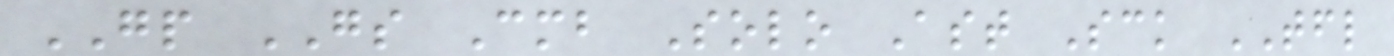GP GS Cmb Solo Ast Sck TFL
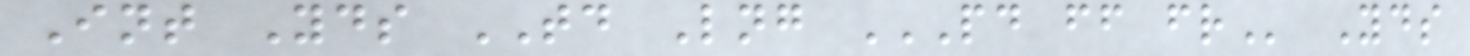Int Yds TD Lng PD FF FR Yds
